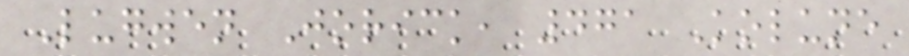Lugwen Jorick, 471 Kolune
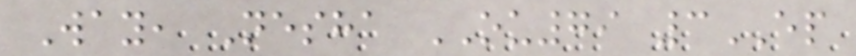Way, Nesha OU79 3EP
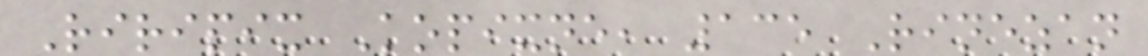Riripix Kopixne, 135 Rinezan
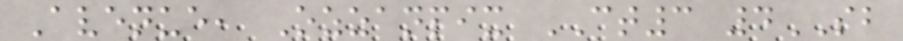Avenue, Ozzanpix CT3 4SB
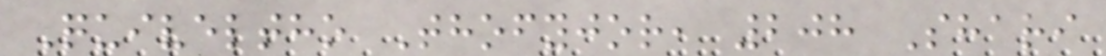Quiveltho Thofyjor, 208 Shari
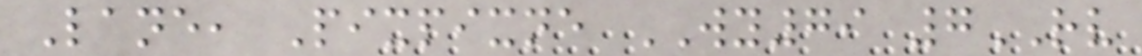Lane, Pixpixne WY79 7RV
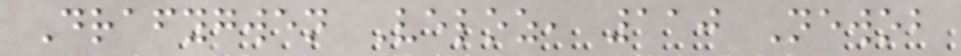Drafygwen Veloz, 110 Newob
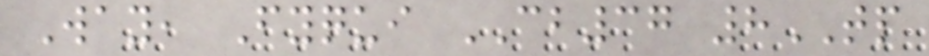Way, Fyqui CB37 8TP
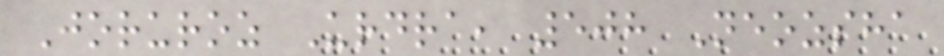Joruroz Urdra, 508 Neozsha
